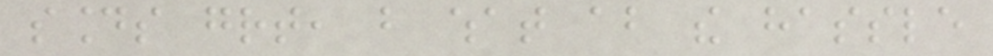sounds great, but what about the hassle
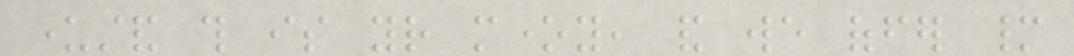understand this is your money, and we offer many
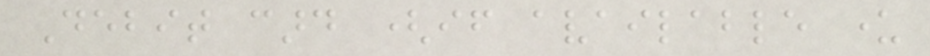Debit card (if available under
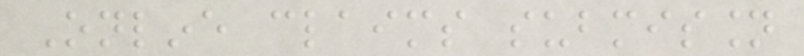Online claims submission
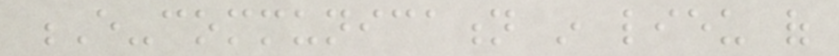E-communication in lieu of
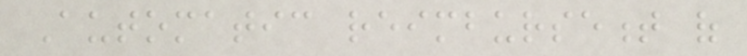Automatic reimbursement of
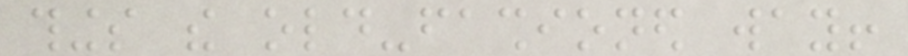things the old-fashioned way!
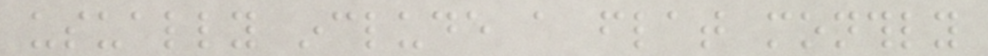usually include a flat monthly
